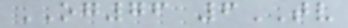OG76 6TV
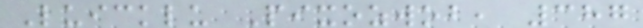Luicklu Pixozwob, 387
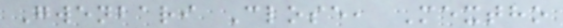Gwenbari Close, Mextho
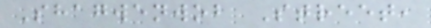Shagwenwob Street,
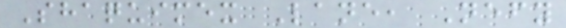Shaquimex Lane, Nefy
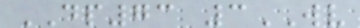DP73 3WV
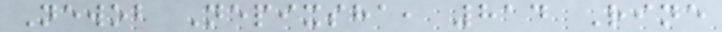Newob Nepixsha, 814 Rine
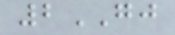2GJ
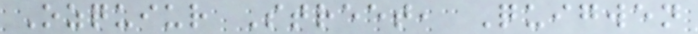Ozquiur Street, Quigwen
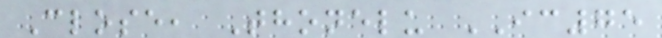Close, Thonelu IC75
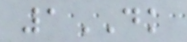1DK
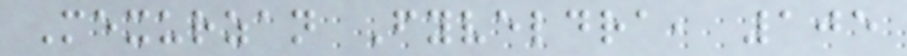Mexurzan Fyveldra, 105
